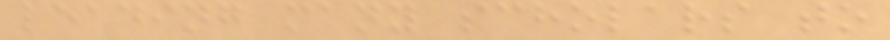leading many scholars to
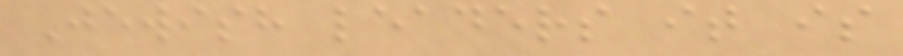Jewish leaders it is
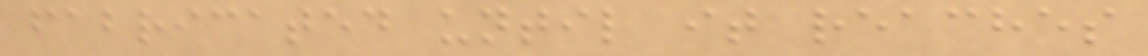fabricated until it reaches
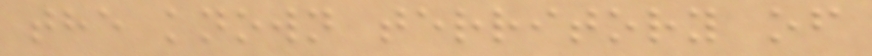the known territory of
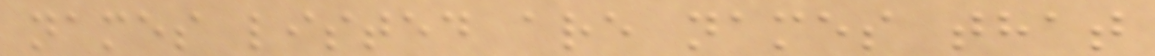names listed are names that
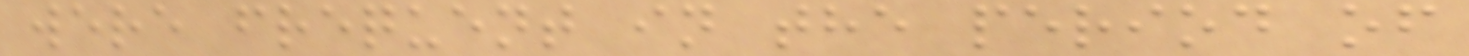were frequent in the period of
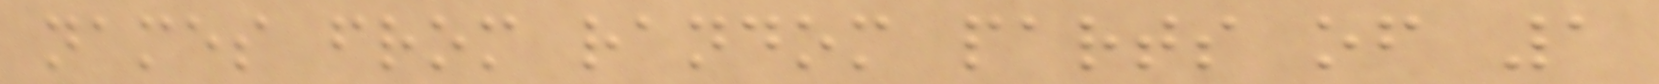names from random parts of 1
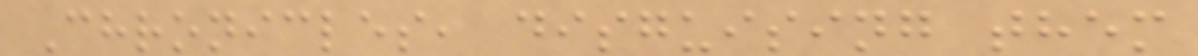Chronicles, disguising them
